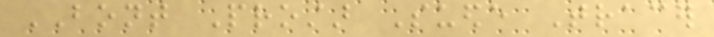BONT Prostar Suede Tracer
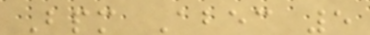Bpm Abec 5
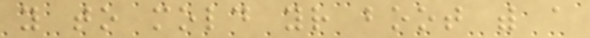you to mold your boot with a
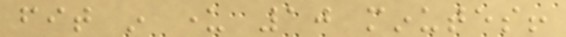fit in under 10 minutes!
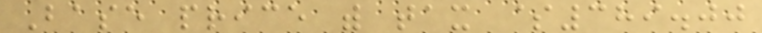Base price with tax $389.00
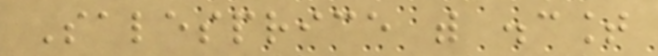Salesprice with discount
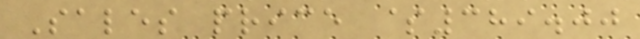Sales price $389.00
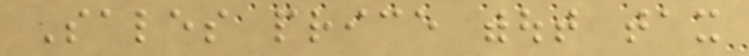Sales price without tax
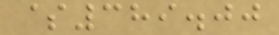$389.00
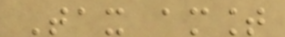Tax amount
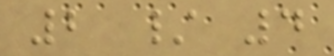2 / 4
